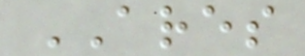ARES
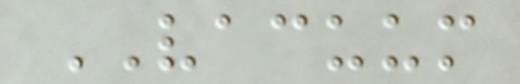VACUUM
